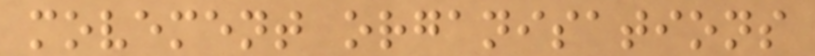movement organisations
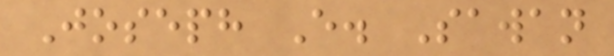Joseph E. Sawan
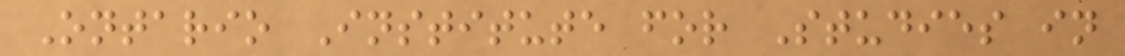Ontario Institute for Studies in
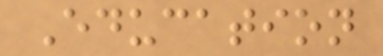Education
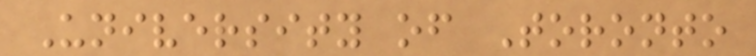University of Toronto
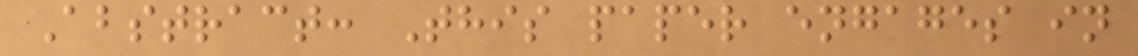Abstract: This paper engages in
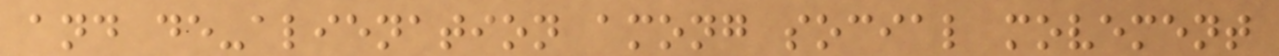and de-alienation among social movement
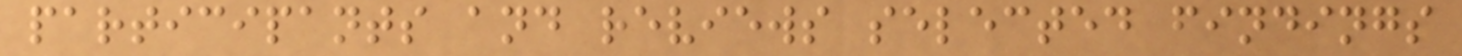participants and reviews selected findings
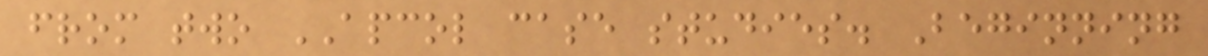from two APCOL case studies. Beginning
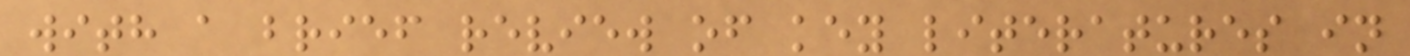with a brief review of key literatures in
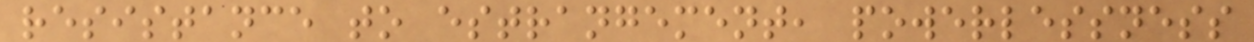resistance to estrangement, powerlessness
